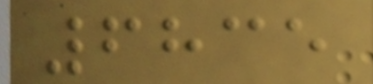6835
